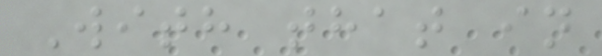With that in
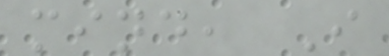mind, I
